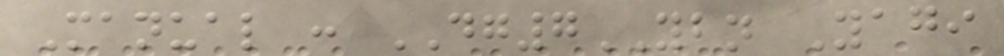Manual : DG7YBN Yagi
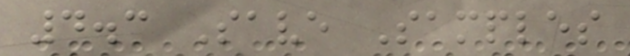4.3 Save Samples
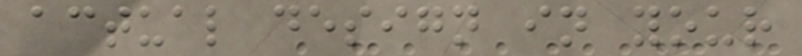actual design in your
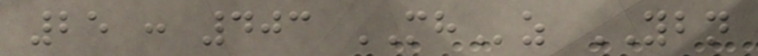25 : 403 MHz YBN
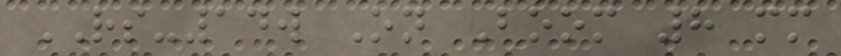RS-14w On Boom 8 mm
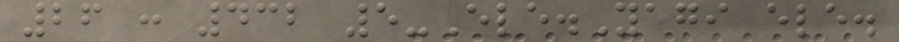26 : 432 5-Ele.Yagi ele.
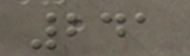241
